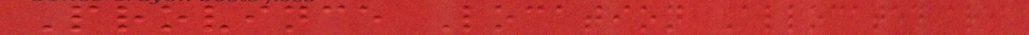Province Location Allocated area
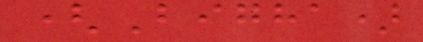(Bigha)
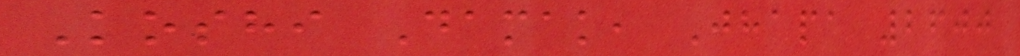Koshi Damak, Jhapa 2600
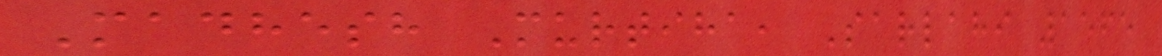Madhesh Murtiha, Sarlahi 1565
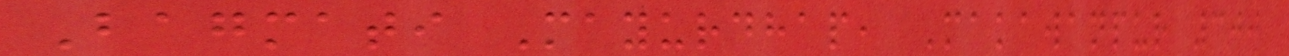Bagmati Mayurdhap, Makawanpur 300
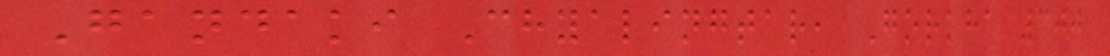Gandaki Chyalingtar, Gorkha 300
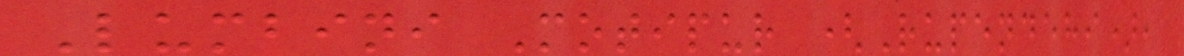Lumbini Motipur (Rupendehi),
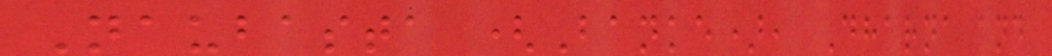Naubasta (Banke), Dharna and
